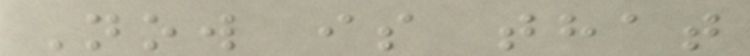Now is that
